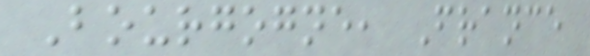Bourgogne, France
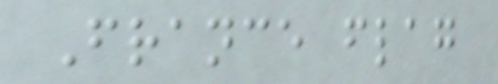France flag
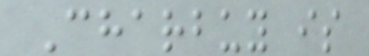Charbuy is
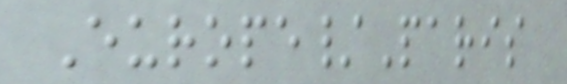Europe/Paris
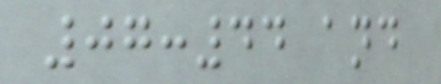07:44 and
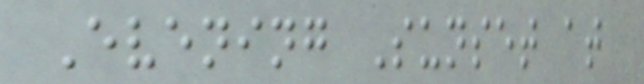Evening Sunset at
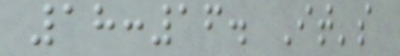18:16. It's
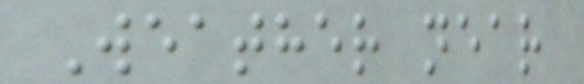Weather near
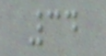34
